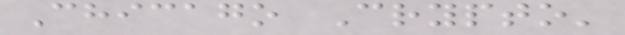Chicago Crypto'
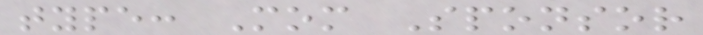type: Mom Sponsor
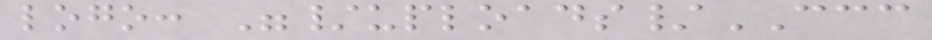logo: "/uploads/CCC
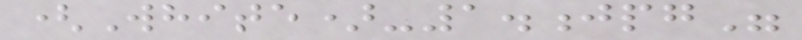(White)-1.jpg"
